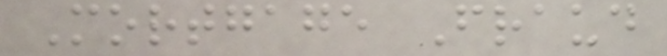Mortgage Fraud
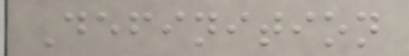Definition
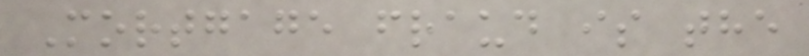Mortgage fraud is the
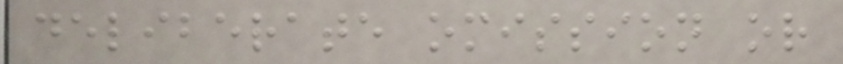deliberate omission or
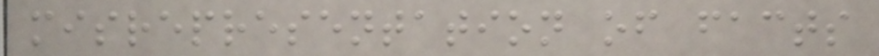misrepresentation of facts
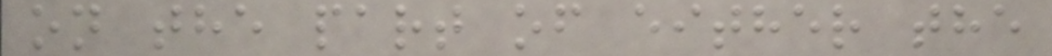on the part of either the
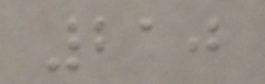210
